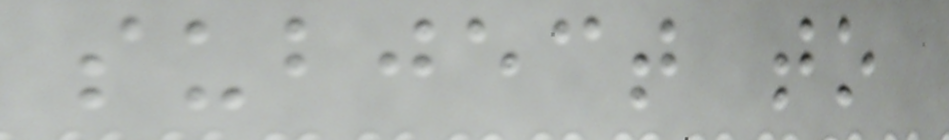subject to
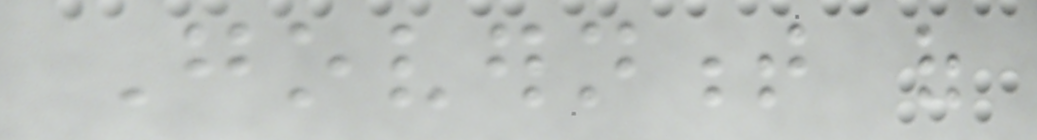Government of
